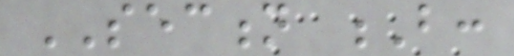SECTION B:
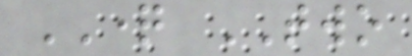QUESTION TWO
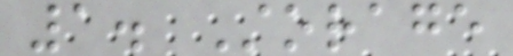1. Storage
